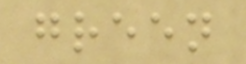green
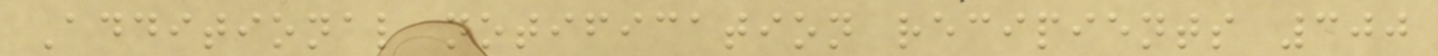Additional notification recipients 300
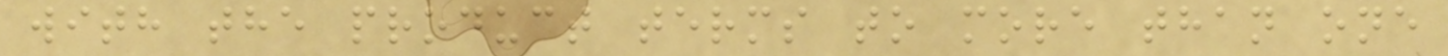with the product terms to more than one
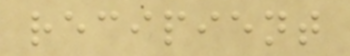recipient
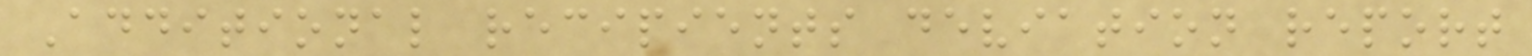Additional recipients deviation report
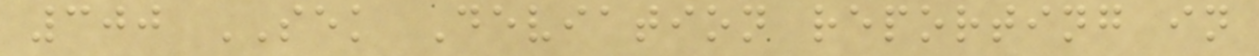300 SEK Deviation reporting in
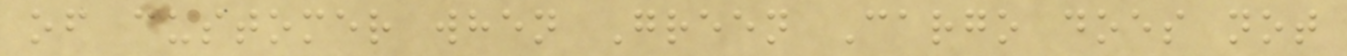of customer when Green Cargo does not
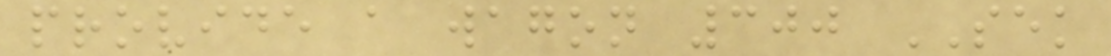provide a wagon 300 SEK
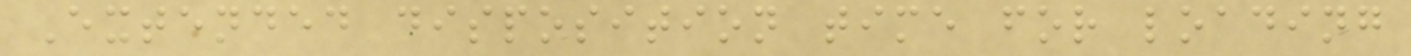Extended disposition time for loading
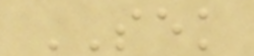SEK
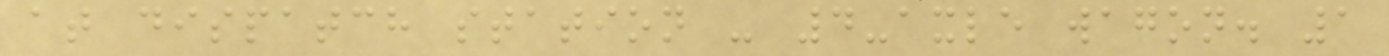at dispatch station - 4-axle wagon. 1
